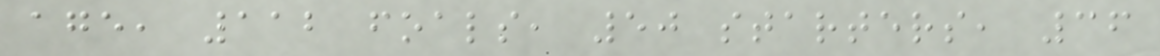age, 112 foals, 50 starters, 36
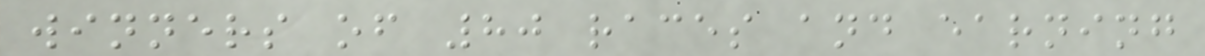winners of 80 races and earning
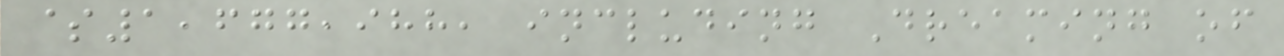$1,677,988, including Dreaming of
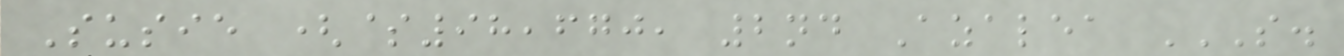Susie ($98,670, 2nd Azalea S.
